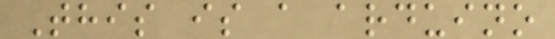This is a arduino
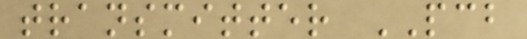transmitter PCB
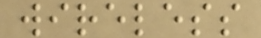wireless
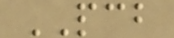PCB
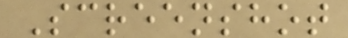Screenshot
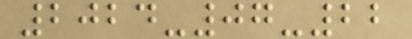2024-07-22
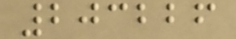203226
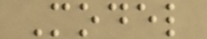Model
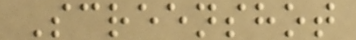Screenshot
